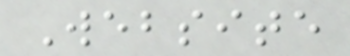Website
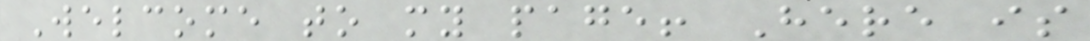Welcome to my page! Here is
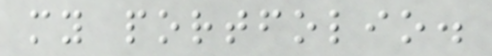my portfolio.
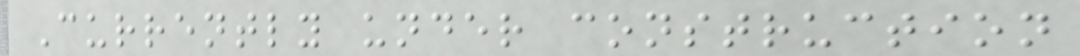Currently under construction
